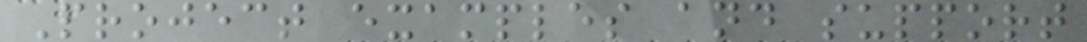Project examples and support
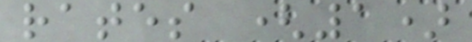rates (1)
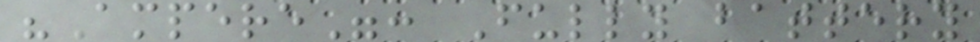"Ampere": Fully battery
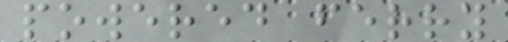powered ferry
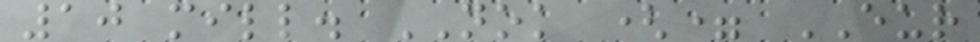10 mill. NOK (= EUR
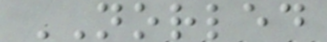NORLED
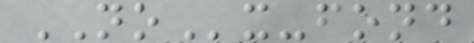NOx-fond
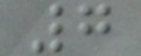7
